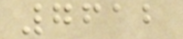7612
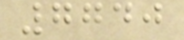7740
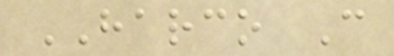HARCO C
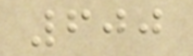600
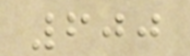600
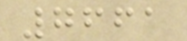7661
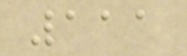111
